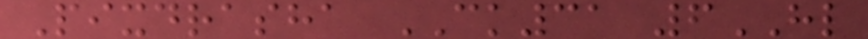Pixdrasha CK31 6HL
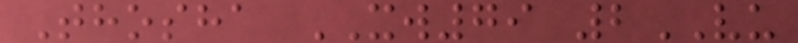Thosha XW79 2VU
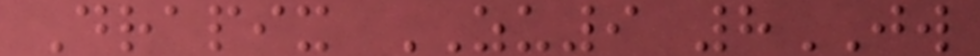Drapix ZU9 8JW
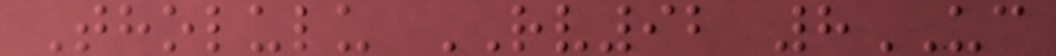Tholulu RV92 8UC
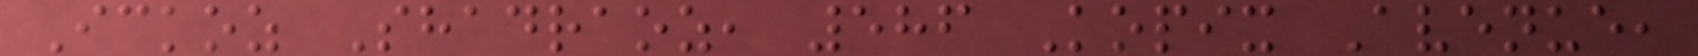Ickoz Shadraoz, 586 Kopix Avenue,
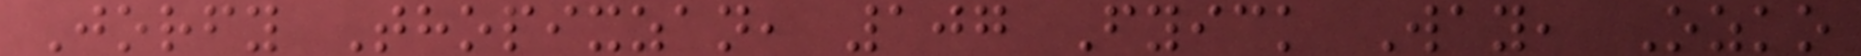Jorfy Thopixzan, 107 Fyick Way, Ozko
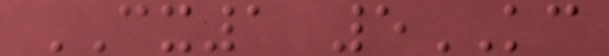CX1 5KC
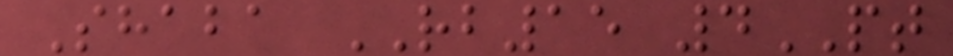Shaba RB15 4PT
